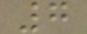7
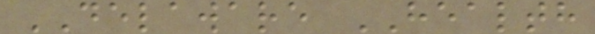DELAWARE HEALTH
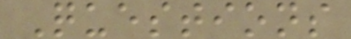Questions
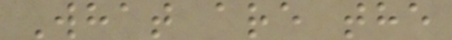What are the
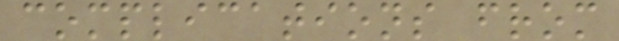complications from
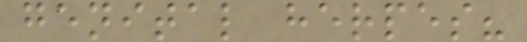genital herpes?
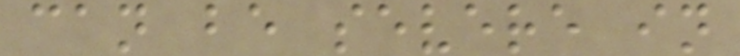can be severe in
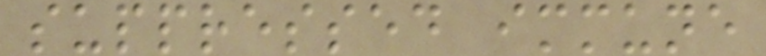suppressed immune
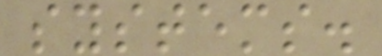systems.
